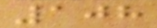108
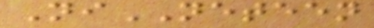NiNETEEN
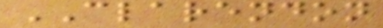CLARENDON
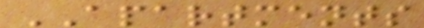APARTMENTS
